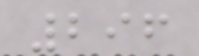296
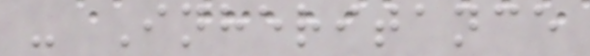- Inheritance
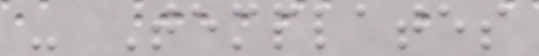- Templates
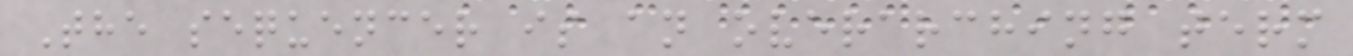The sequencer is an overarching term
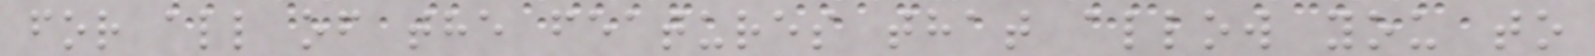for all of the features that allow you to
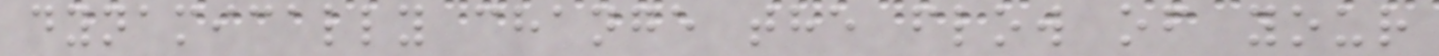dynamically change the flow of your
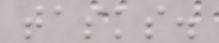tasks.
